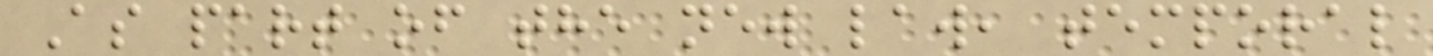As part of the new law, temporal
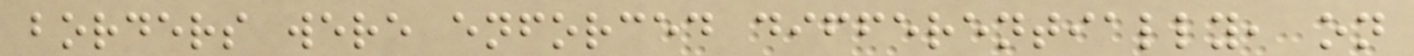borders were enforced differentially, on
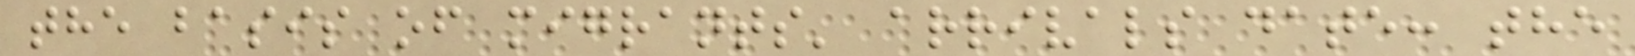the basis of migrants' arrivals date: the
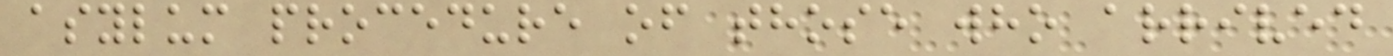asylum procedure of those who arrived
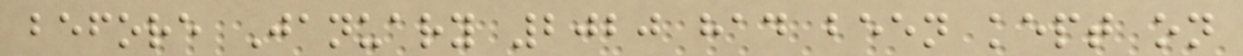before January 2020 had been kept on
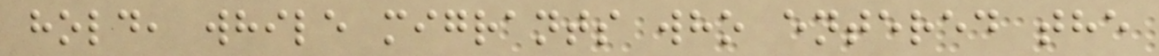hold, while migrants who entered the
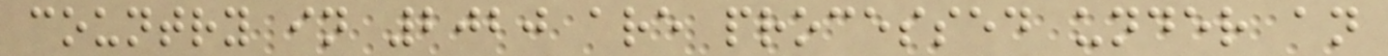country in 2020 are processed under an
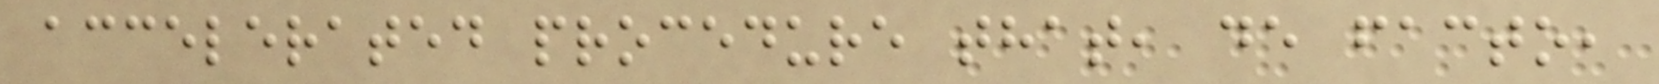accelerated procedure that, de facto,
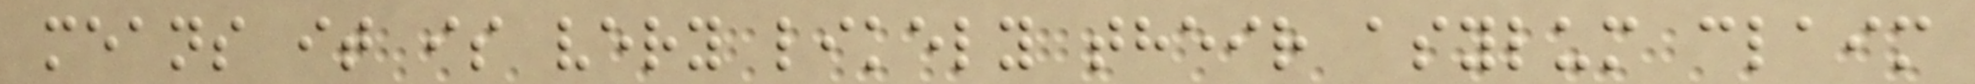means it is very likely their asylum claim
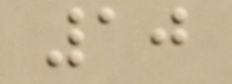10
